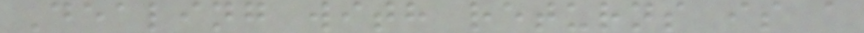Dealing with returns is a
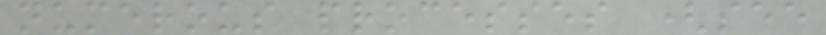numerous processes (see
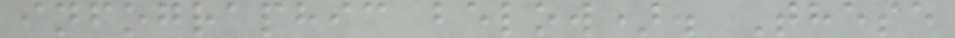infographic below). These
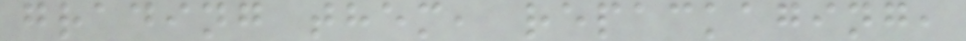grading them, repackaging,
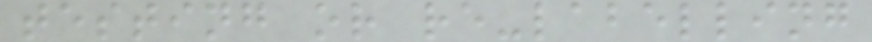testing or re-labelling
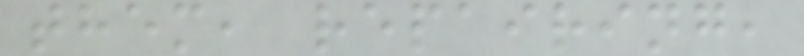them, repairing,
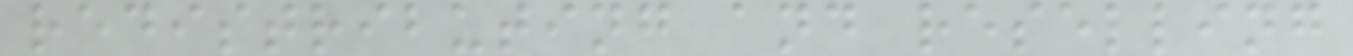redistributing and reselling
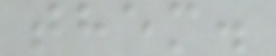them.
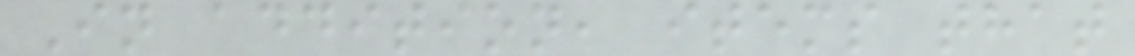In addition, items that
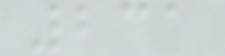231
